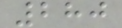280
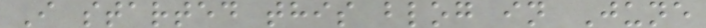I started this blog in June
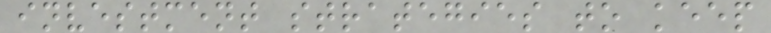investment strategies to keep
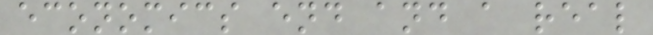economics end and a real
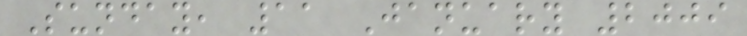Sunday, 11 January 2009
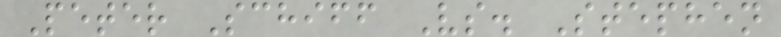Peter Schiff Vs. Stephen
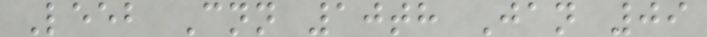Leeb Cnn 10th Jan 09
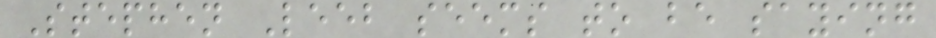Stephen Leeb seems to be saying
